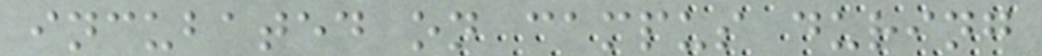incubated on campus during
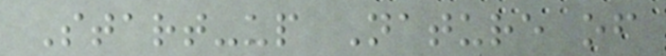Start-up Nature of
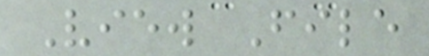View File
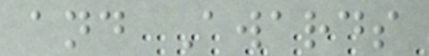and Awards
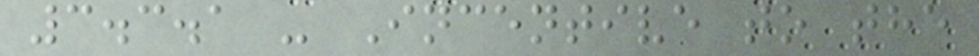3.3.1 - Incentive to the
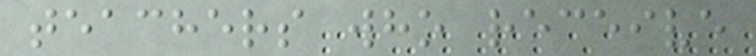teachers who receive
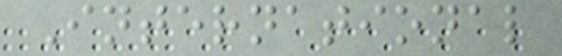International
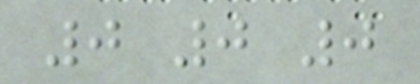0 0 0
